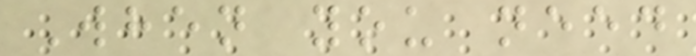When you need
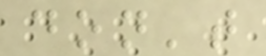don't
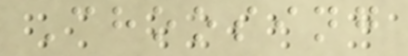Choosing
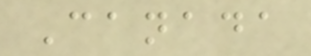Canada
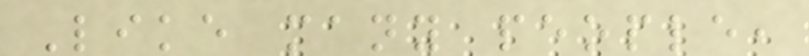Like many people,
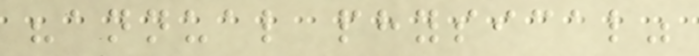"annual physical"
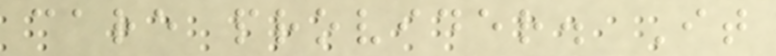care provider. It
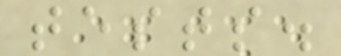tests.
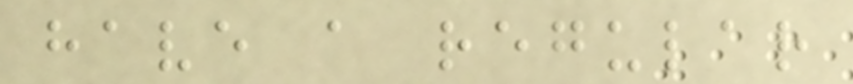have a regular
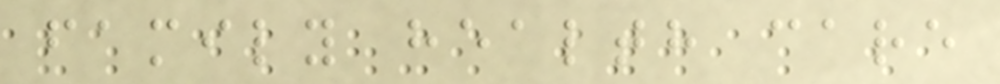family health care
